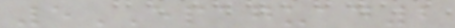5EPAGUAD2
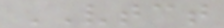VTCT
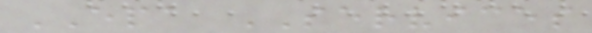EPA SERVICES
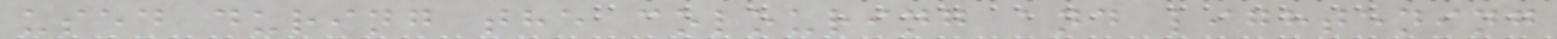used during the colouring and lightening
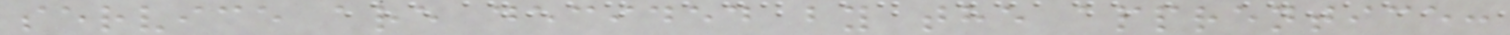service are decided by the apprentice:
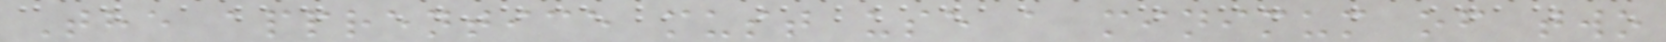The apprentice must use a minimum of two
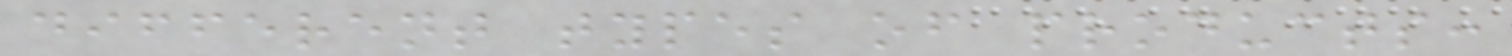different types of products:
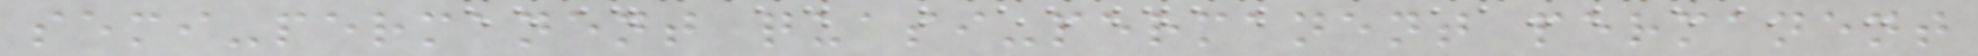semi-permanent quasi-permanent permanent
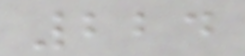224
